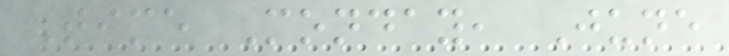Time Monday, June
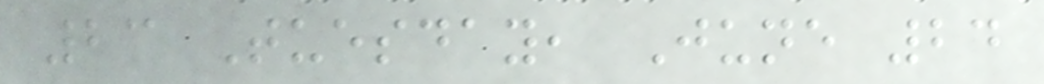23 Tuesday, June 24
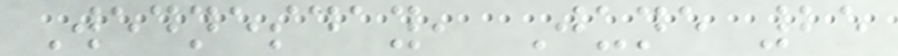Wednesday, June 25
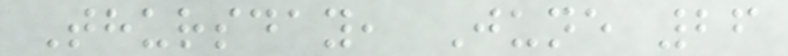Thursday, June 26
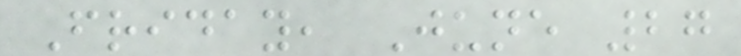Friday, June 27
